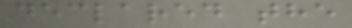declared the
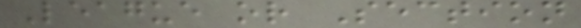League or Section
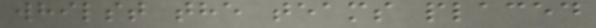whilst the teams placed
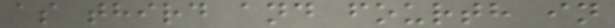as third and fourth in
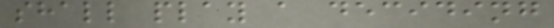shall play a deciding
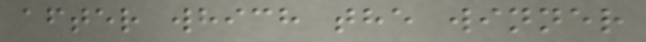after which the winner
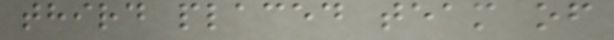third placed team of
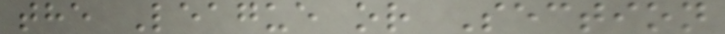the League or Section
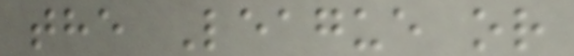the League or
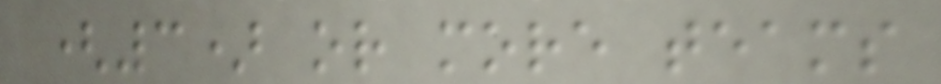(3) or more teams
